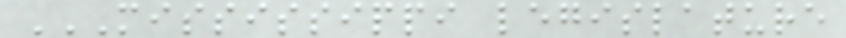MISSISSIPPI LEGISLATURE
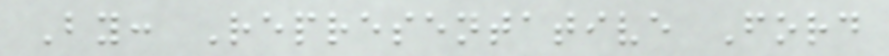By: Representative Ford
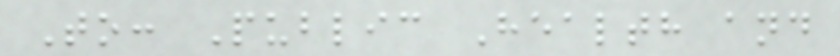To: Public Health and
